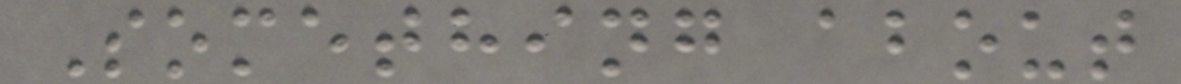Something about
